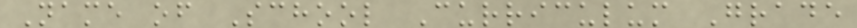Name of School Curriculum Grade
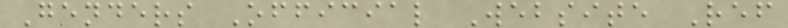Genders Official Website Ref
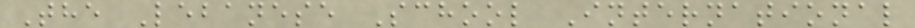The Lebanese School International
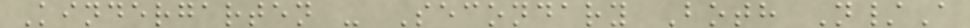Kindergarten - Secondary Both N/A
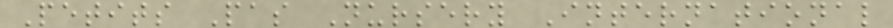Petits Pas Nursery International
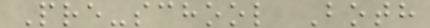Pre-school Both
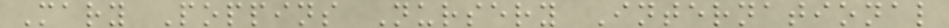Mary Poppins Nursery International
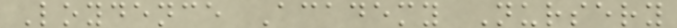Loydence Academy Nursery
